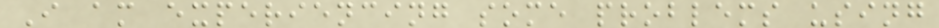I am experiencing some problems using
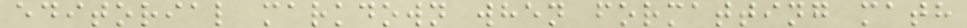editorial markdown when formatting math
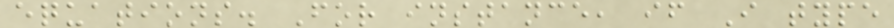equations. For instance, if I type
